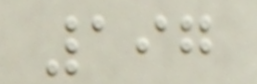197
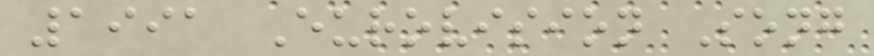1991 Eurovision Song
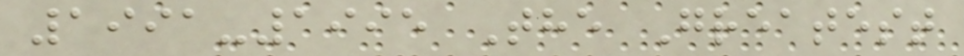1991-1995 The Greatest
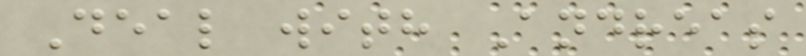Deal with Andreas
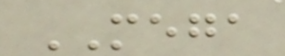MEGA
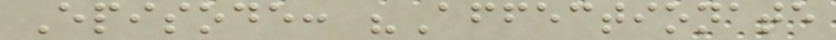Episode: "Affectionate
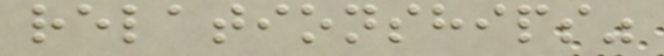relationships"
